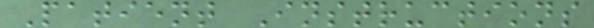Patient Instructions
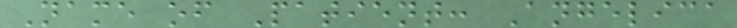Name of Patient: Angelica
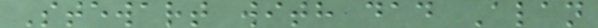Stewart with dad Alan
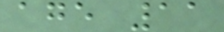age 11
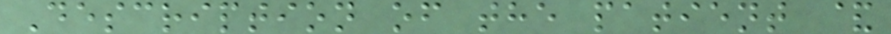Description of the patient &
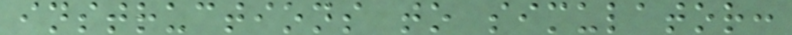instructions to simulator:
